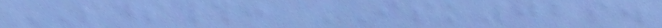SDS#: ISK029.
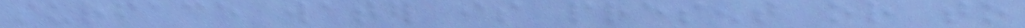surface water is present or to
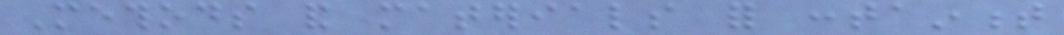Methods and materials for containment
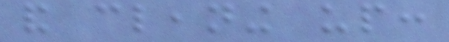and cleaning up:
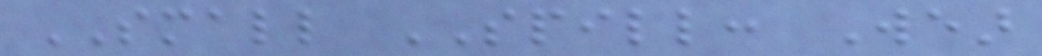SMALL SPILL: Wear
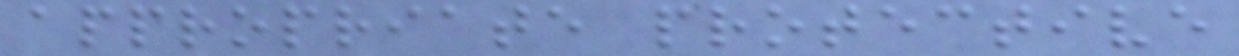appropriate protective
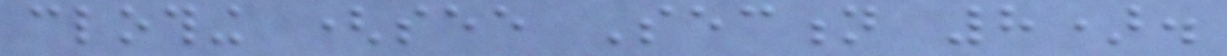clothing (see Section 8).
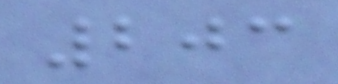203
